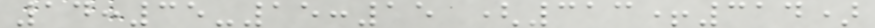14:35-15:15 (313+314)
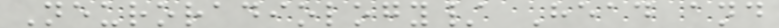Neuroradiology/ Head and
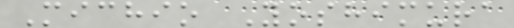Michio Yoshimura
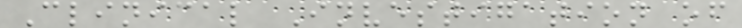Clinical Investigation of
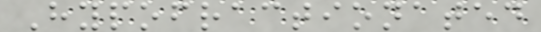Hypofractionated
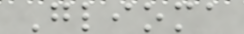Glioma
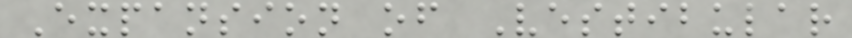Expansion of Vestibular
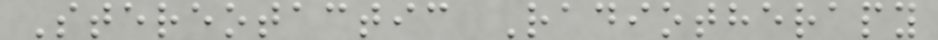Stereotactic Radiotherapy
